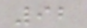92
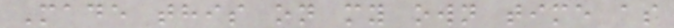Made this on my own time as
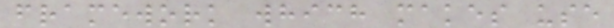framework which makes use
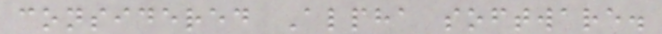considered Alpha software.
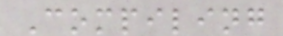Compiling
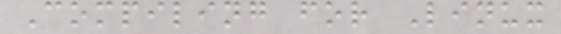Compiling for Linux
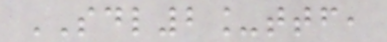SDL2_ttf,
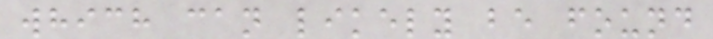which can likely be found
